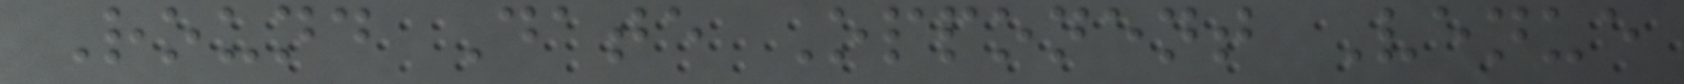Round Date Opponent Venue
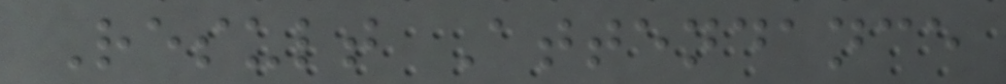Result Attendance
